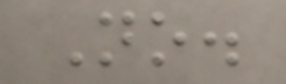No.
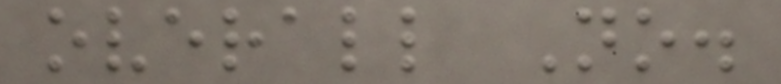overall No.
